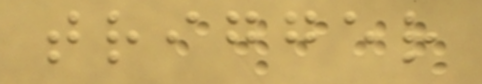trigger
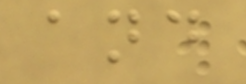and
